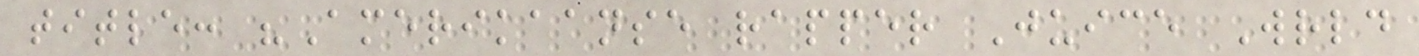title: "Amerikaanse rapper Juice Wrld
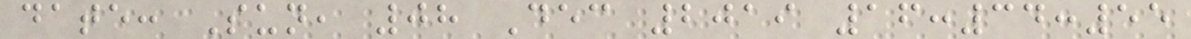date: Sun, 08 Dec 2019 16:34:55
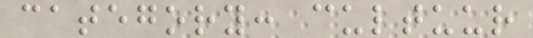category: cultuur
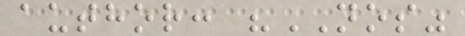author: "NOS"
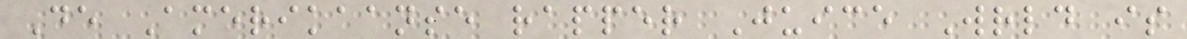De Amerikaanse rapper Juice Wrld is
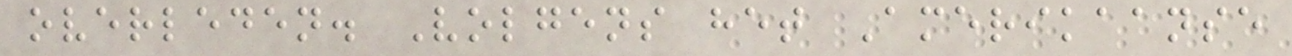overleden. Volgens het Amerikaanse
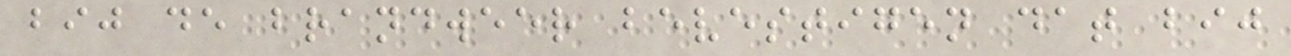bij de brandweer bevestigen dat bij
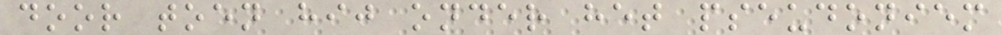door toen hij onder het pseudoniem
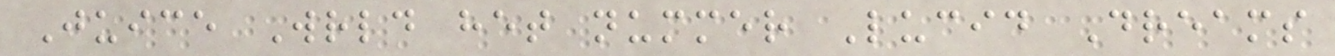Juice Wrld het nummer Lucid Dreams
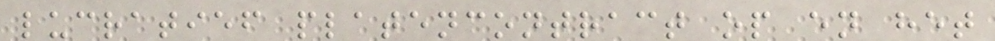lucratief platencontract op en het
